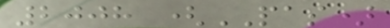2008 (PAS)
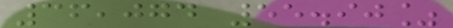36,074 55.90%
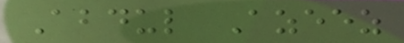Abdul Azeez
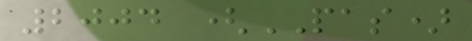2004 (PAS)
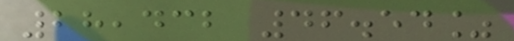28,432 46.54%
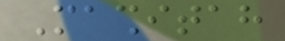Mashitah
